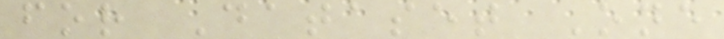for Dataset One
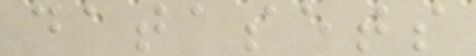datasets
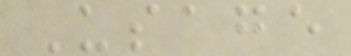Usage
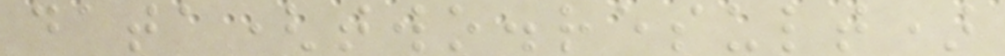data(two.result)
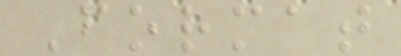Format
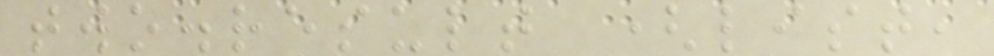two.result (list,
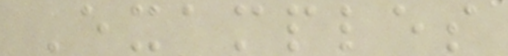Examples
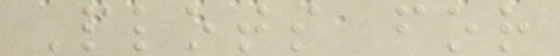Plots for
